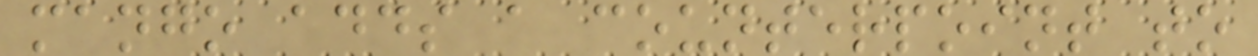mango adds a counterpoint to
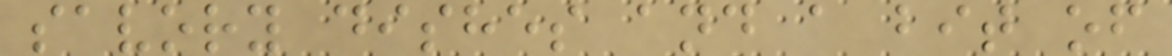savory dishes and a bit of
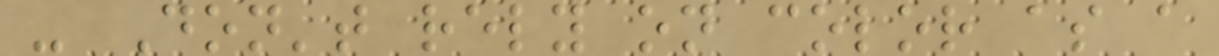- Don't rely on color as a
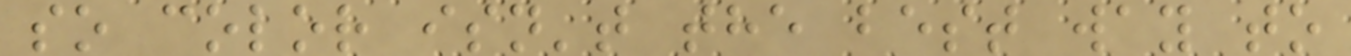so color isn't the best way to
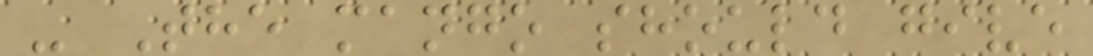- The mango should give
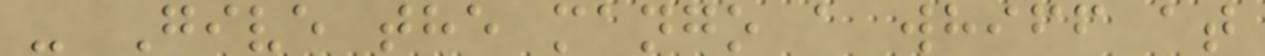- Give the mango a whiff at
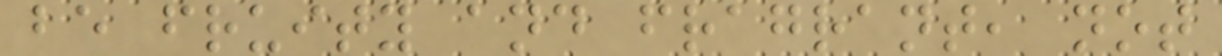be fruity and fragrant, not
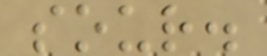sour.
